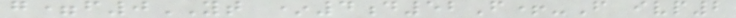g=f0YT *4d52F+-F ivp2
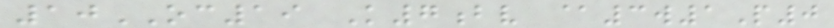10OC19 K7bv @3w1P0
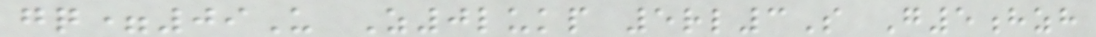gq=09U Z0lukp 5rl3S G5hzh
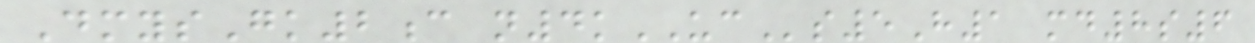DmysGk2c n4kUCs5H1 md8s6
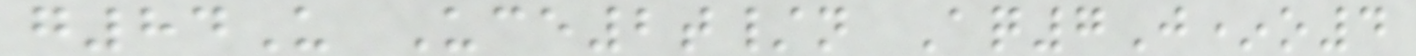g84U Uce2t/n Aq7J*o4
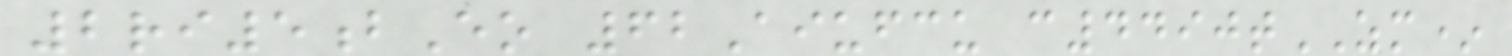2ri5bEo 62Aiufcu c4490tZM*
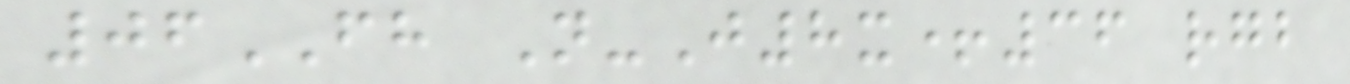06FH N-J8x+36 rgb
